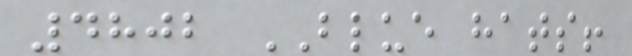4802 BLUE hats!
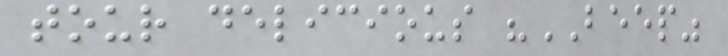tour delicious "BEEP"
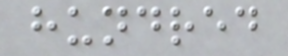hundred
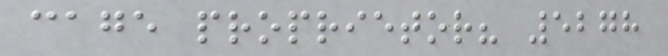cage proprietor? 5278
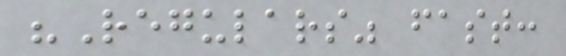"Regulars" fast:
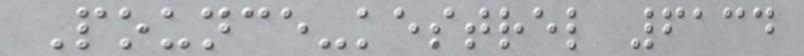Pounce-kestrel 6134
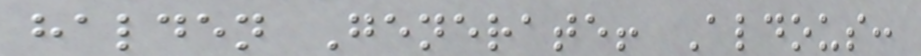halden Generate! Aldous:
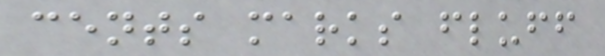cents marks fluff
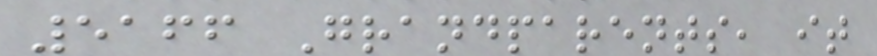5166 Grandparents, it
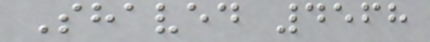Shaved 4568
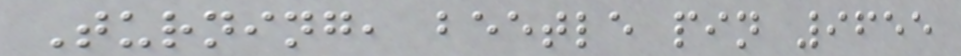Turning, beetle pin 9655
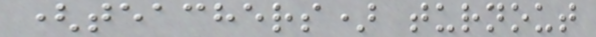(teachers) turnout
